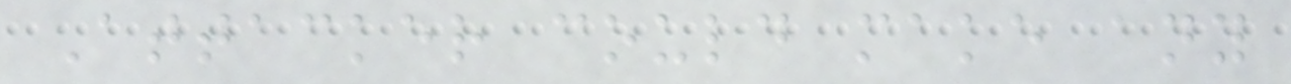Attacker could make any
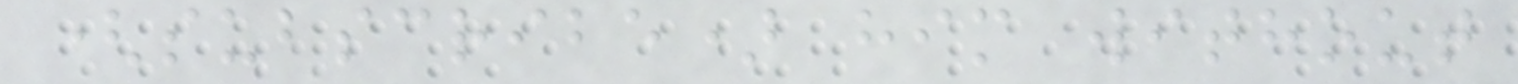(subscribe) him without
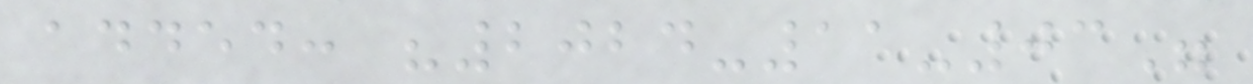added: "2024-11-03"
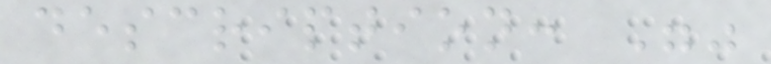description: ""
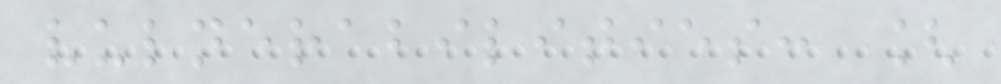vulnerabilities: [
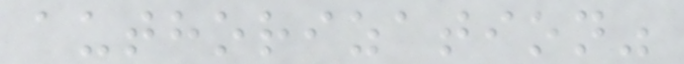authorization"
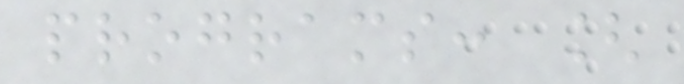programs: [
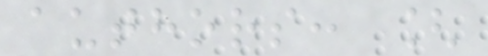authors: [
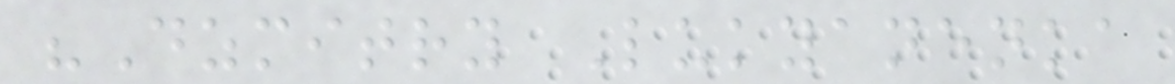"Dzmitry Lukyanenka
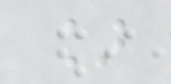]
